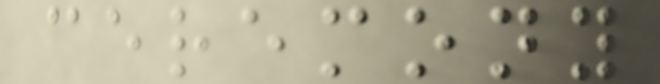ceremony
